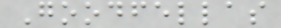Goodfellas
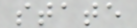state
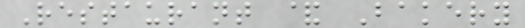Restaurant & Bakery
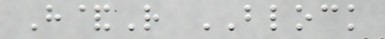H&R BLOCK
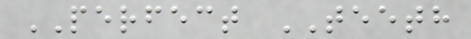PERFECT TEETH
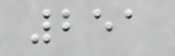251
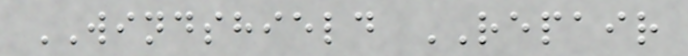WINDSHIELD REPAIR
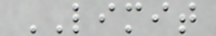LIMIT
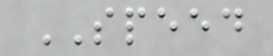SPEED
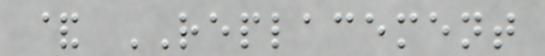& REPLACEMENT
